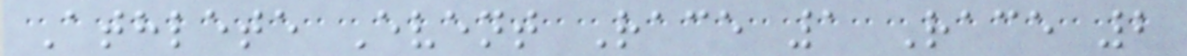Athlete Event Race 1 Race 2
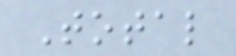Total
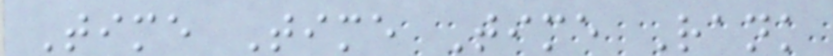Time Time Time Rank
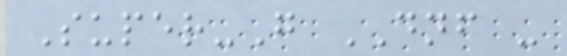Super-G DNF -
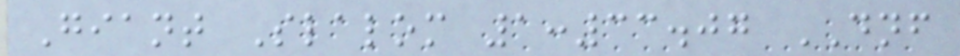Giant Slalom 1:33.07 DNF
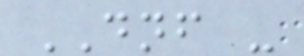DNF -
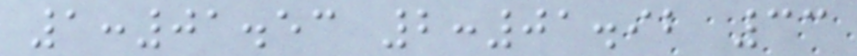1:01.53 2:01.92 33
